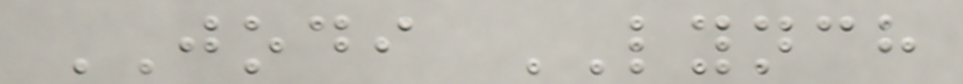JODI LYNCH
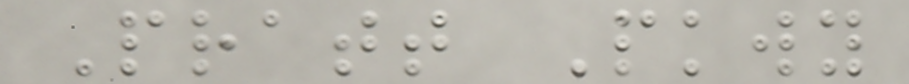Pratt Pkwy
